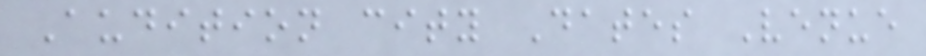Audition city Dates Venue
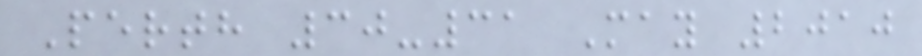Perth 30-31 May 2010
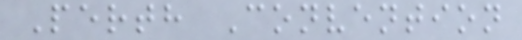Perth Convention
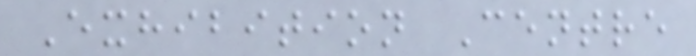Exhibition Centre
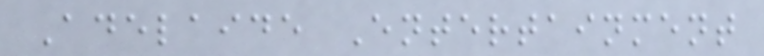Adelaide Entertainment
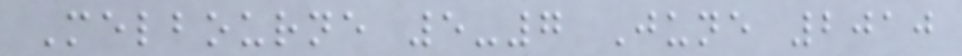Melbourne 5-7 June 2010
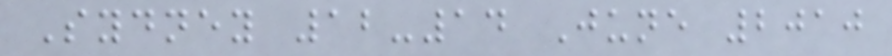Sydney 12-14 June 2010
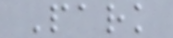Park
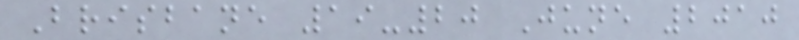Brisbane 19-20 June 2010
